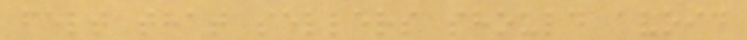felt that sellers should avoid
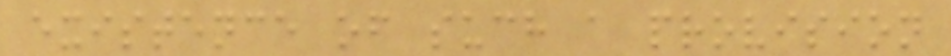existence of such a provision
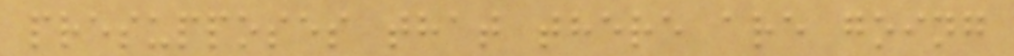presupposes that there are going
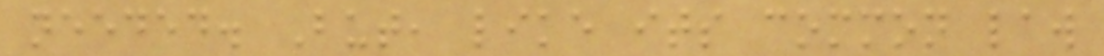needed. But, like its common law
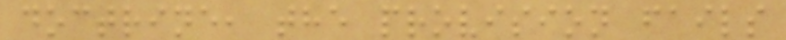doctrine, the provision fails
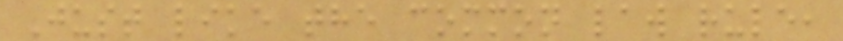Just like the common law rule,
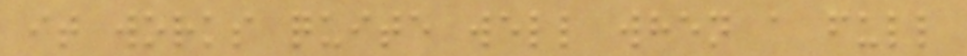it works quite well when a full
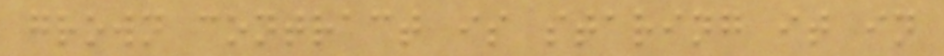grown contract is staring it in
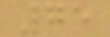75
